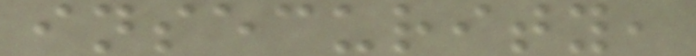insecurity,
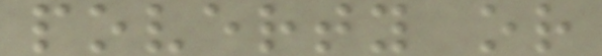poverty or
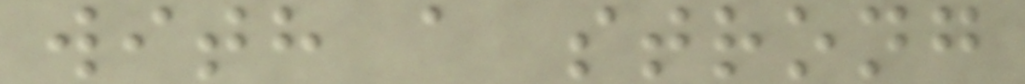with a strong
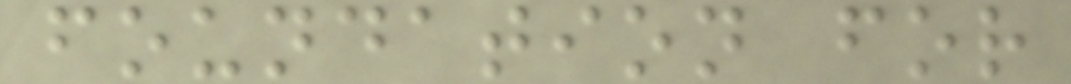foundation for
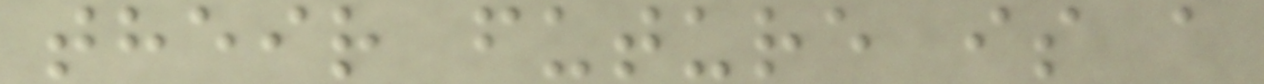their future is a
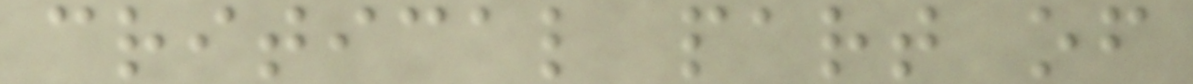critical part of
